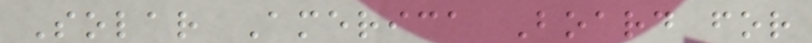Solar America Board for
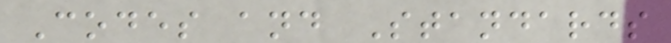Codes and Standards
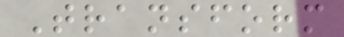Transform
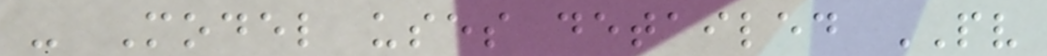- Model uses detailed PV
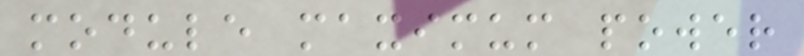module maximum power
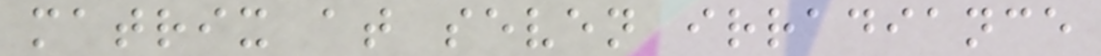matrix at seven irradiance
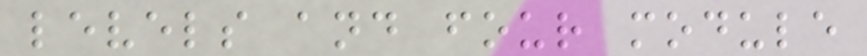levels and four module
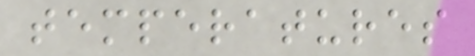temperatures
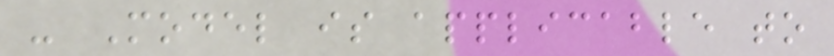- Model is applicable to
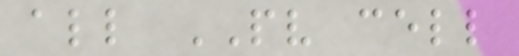all PV cell
